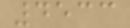4533
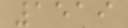1519
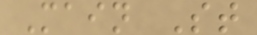Main St
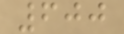600
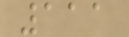111
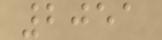2051
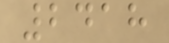2418
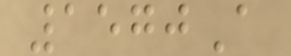1570A
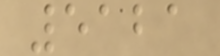5121
